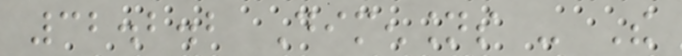32.2.2 Dimensions - The
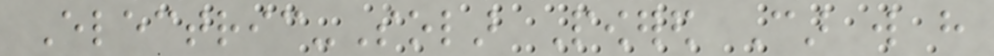Electric-Solar Powered Car will have
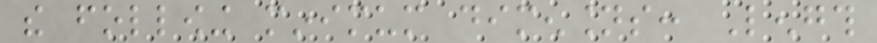the following minimum dimensions: Length
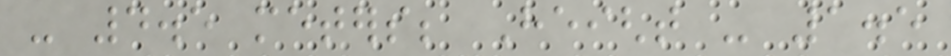- 4.5 meters; Height - 1.5
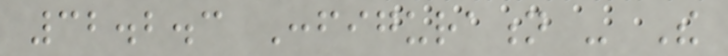32.2.3 Configuration - The
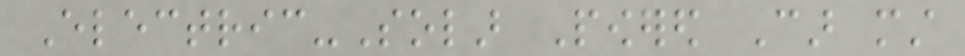Electric-Solar Powered Car must
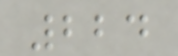224
